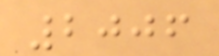2006
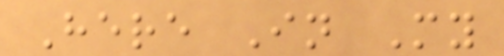Here In My
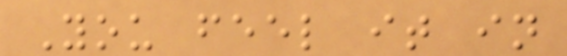You feel it in
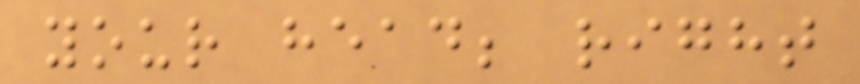your head; right
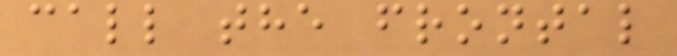call the frontal
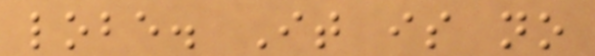lobe. It is no
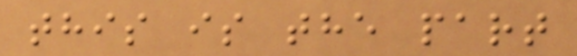this is the part
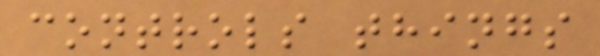controls things
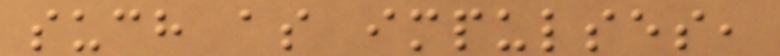such as impulses,
